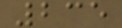235
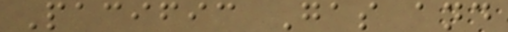Pacific Gas and
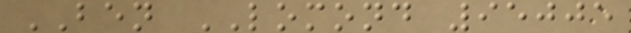BEN LOMOND 95005
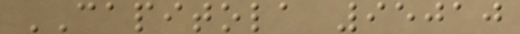CAPITOLA 95010
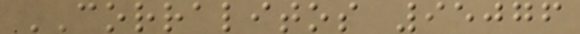CORRALITOS 95076
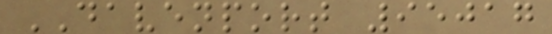DAVENPORT 95017
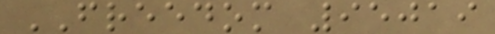FREEDOM 95019
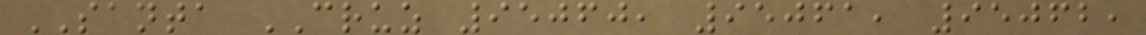SANTA CRUZ 95060, 95061, 95062,
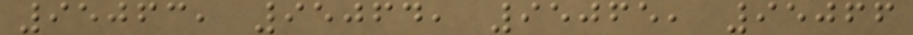95063, 95064, 95065, 95066
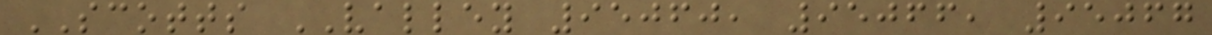SCOTTS VALLEY 95060, 95066, 95067
